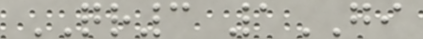QR3 1GI
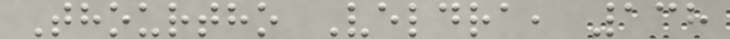Thourtho Veldra, 138
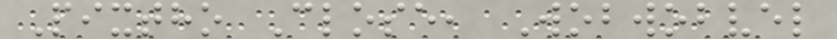Pixtho Close, Wobwobvel
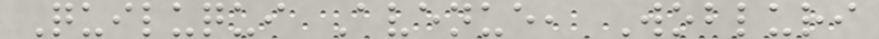Quiluqui Avenue, Wobluri
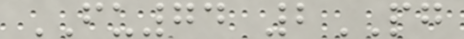FU74 2PG
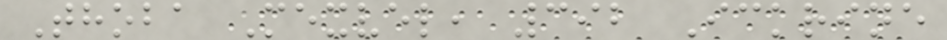Thoba Mexvel, 392 Ickrine
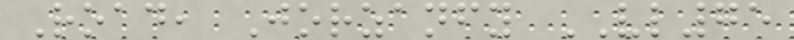Road, Jorzanfy VL75
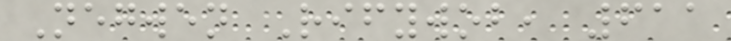Negwen Rifywob, 611
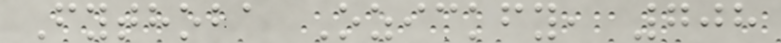Fythoba Ozickfy, 708
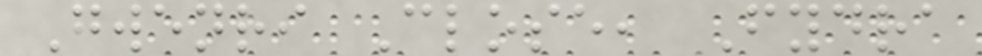Gwenri Close, Fydra
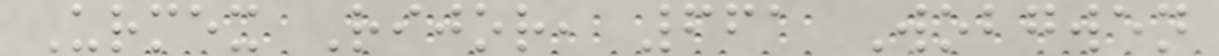Urmex Rijor, 661 Wobgwen
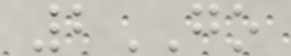2GO
